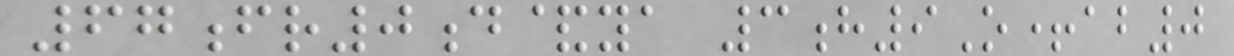67fr0d&ya 3h9O+ab0
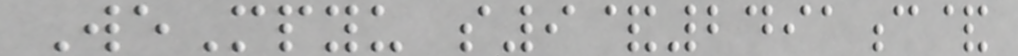WeMpyu s9&2491c&
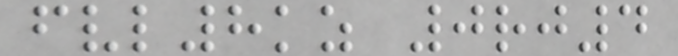fvl8kz 0rj4
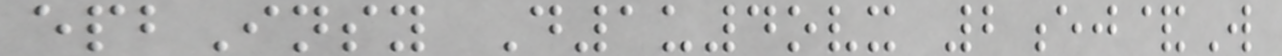epbInsy D1u4ovx 2ej&W
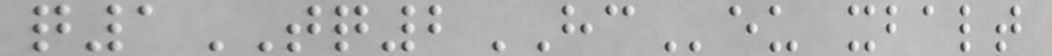q1TQ2HCeu xbalt
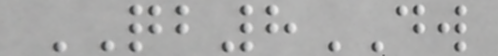QB8DW
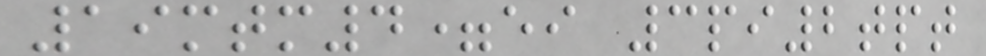19mtm4=ei 3pi2tpt
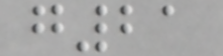g21
